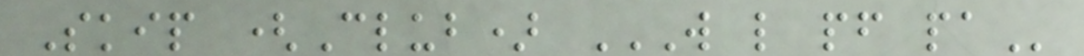Skip (Club) W L PF PA
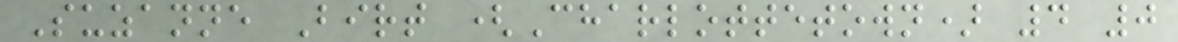Suzanne Birt (Charlottetown) 4 0
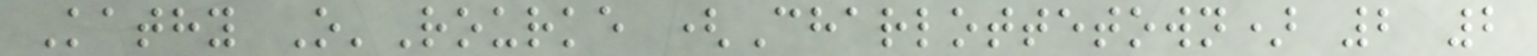Kathy O'Rourke (Charlottetown) 2 2
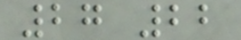27 22
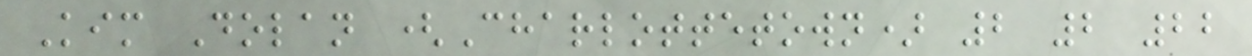Kim Dolan (Charlottetown) 2 2 22
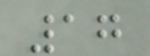17
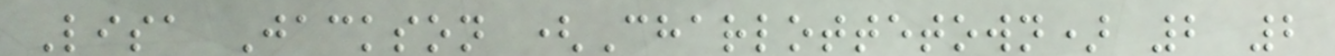Lisa Jackson (Charlottetown) 2 2
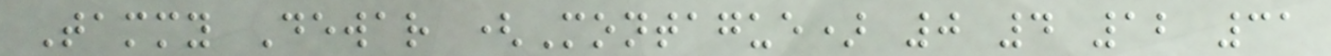Tammy Dewar (Montague) 0 4 12 31
